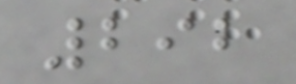292
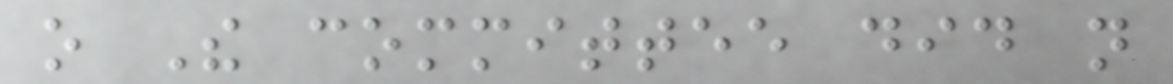o The committee did not
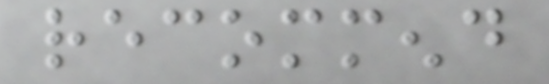recommend
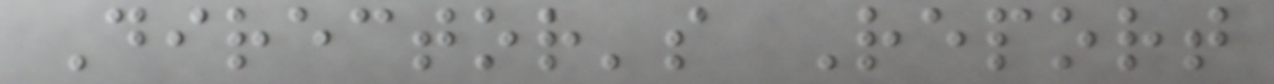Director's Report
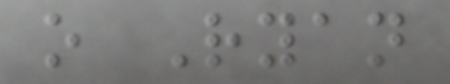o Ryan
